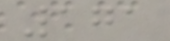171
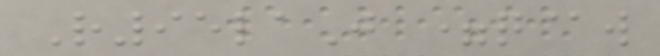R95laJ =q@w
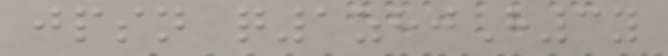jpsn q1zhjH3y
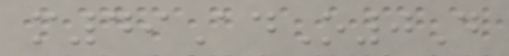m49AdO0D
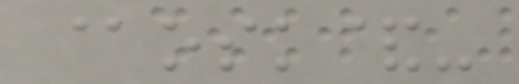@osk&-
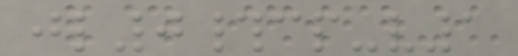jl0#cp-v1
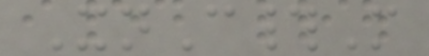XnC#M
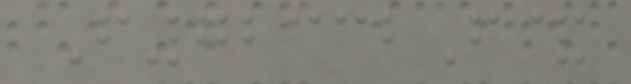F72332F&
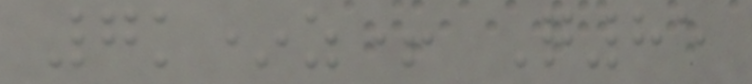7k*z+ Q85
